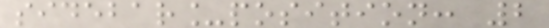sidebar_position: 2
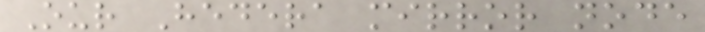Our Hedera mirror node
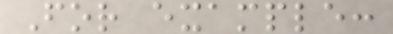For example:
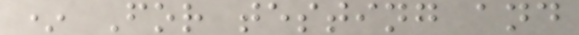* For testing and
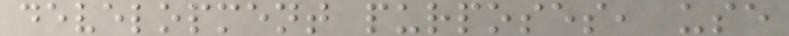development purposes, use
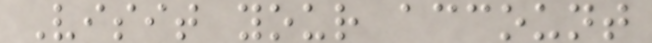Visit your account
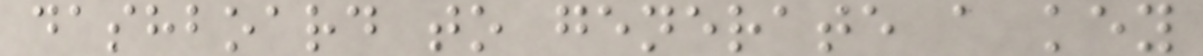dashboard to generate a key
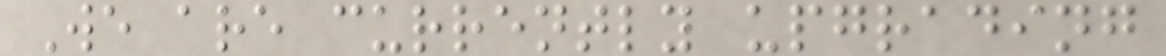We are currently upgrading
